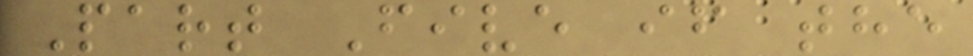Part Five if the
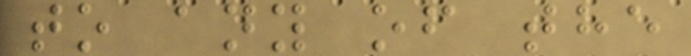to any of the
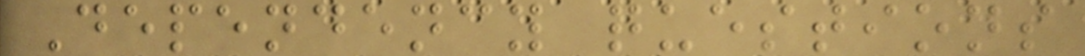Dependency questions
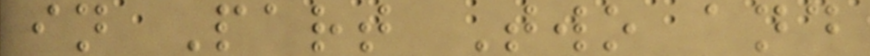in Part Two and
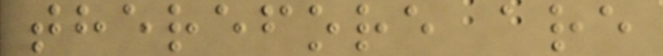therefore are
